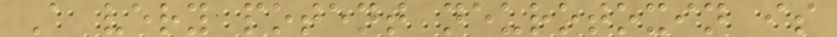A very potent neurotoxin is
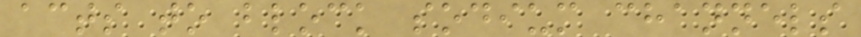acts to block sodium channels
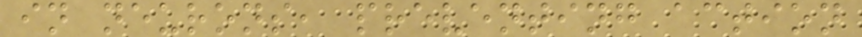in neurons, preventing action
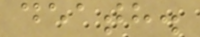death.
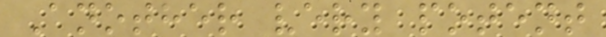Another very potent
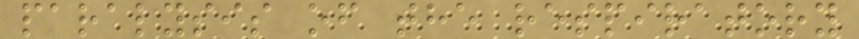paralysis of the respiratory
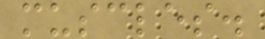muscles.
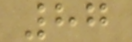87
